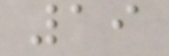19
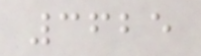3625
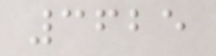3625
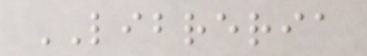LIBRERIA
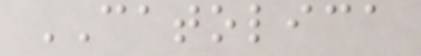CATOLICA
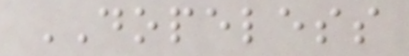DOPELESS
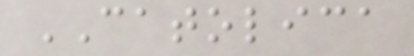CATOLICA
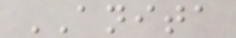ANITA
